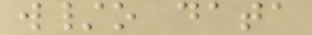w/o data
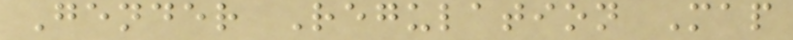Gender Regulation Map
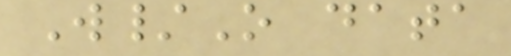W/O data
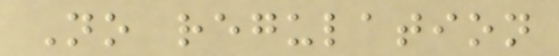No regulation
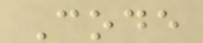Code
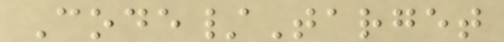Code/Target
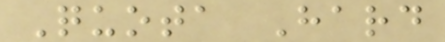Quota Hard
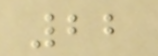22
